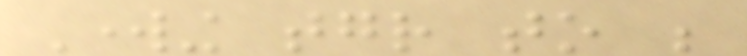Working together to be
